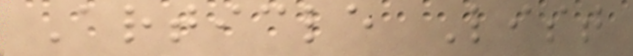Article List
